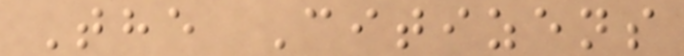The Citizens
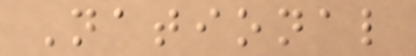National
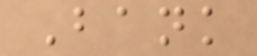Bank
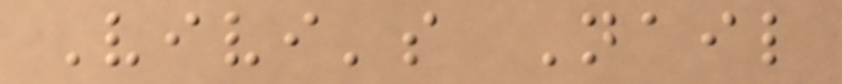Vivi's Nail
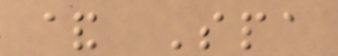& Spa
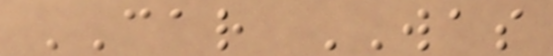CAR WAS
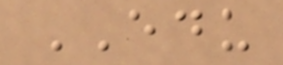EDU
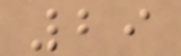29
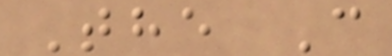The C
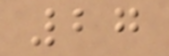27
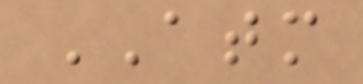ATM
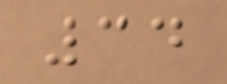34
